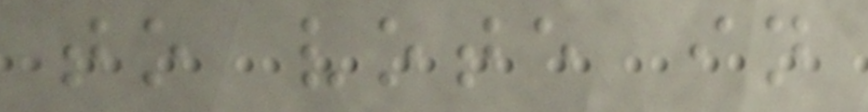to vote in
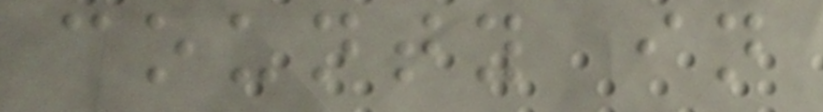county in
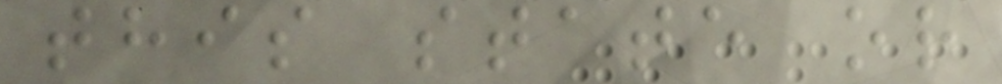this state or
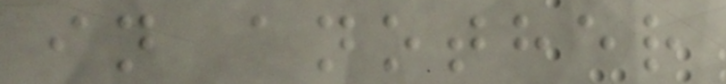in another
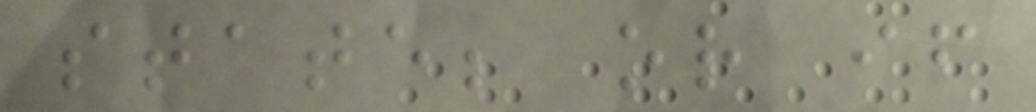state; or if
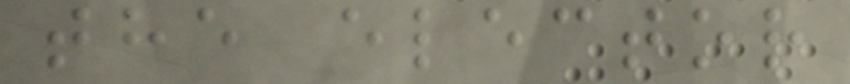the elector
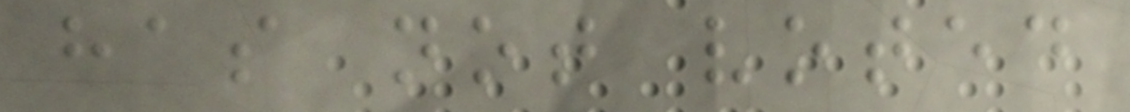has not voted
